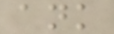ank
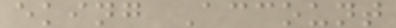eking Account
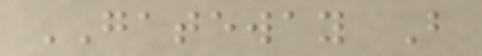GATEWAY B
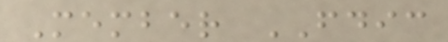Member FDIC
